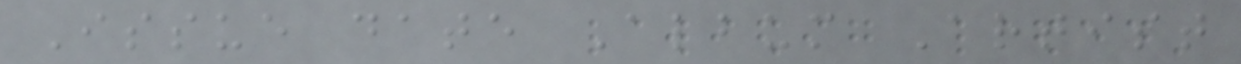Issue date Album Artist
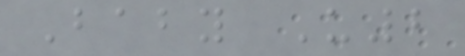Baby U2
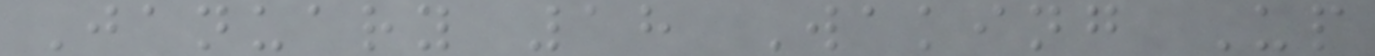January 18 Waking Up
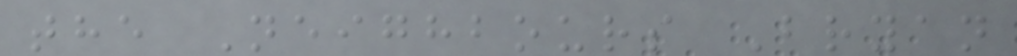the Neighbours Bryan
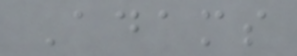Adams
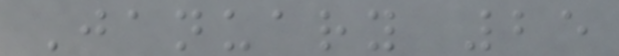January 25
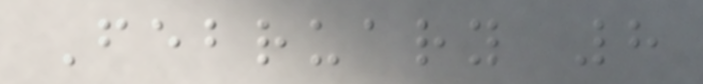February 8
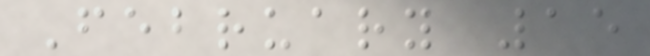February 15
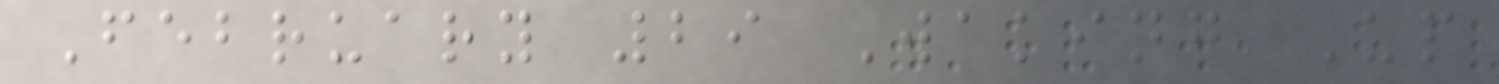February 29 Waking Up
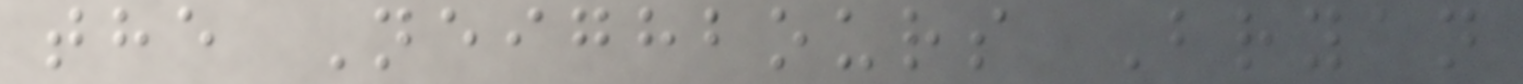the Neighbours Bryan
